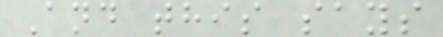And this says
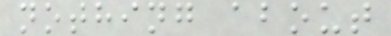nothing about
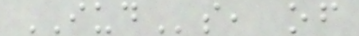IUDs, of
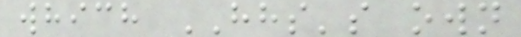which HHS's own
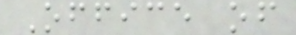Office of
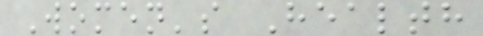Women's Health
